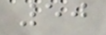50
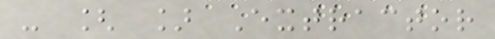- [ ] Extractor
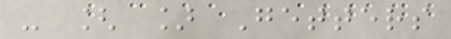- [ ] Getters
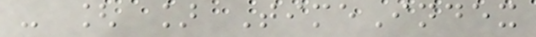- [ ] TimeIndex
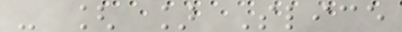- [ ] Slice
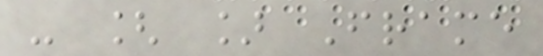- [ ] Frame
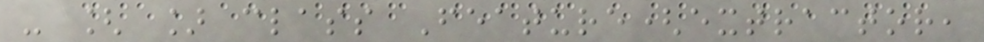- [ ] class Feature(extractor,
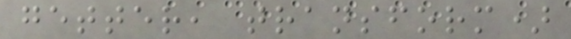getter, transform)
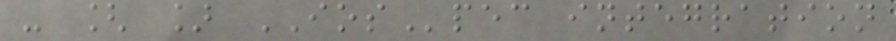- [ ] IOSpec integration
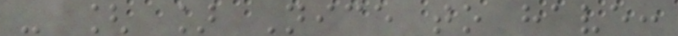- [ ] Nice to have:
